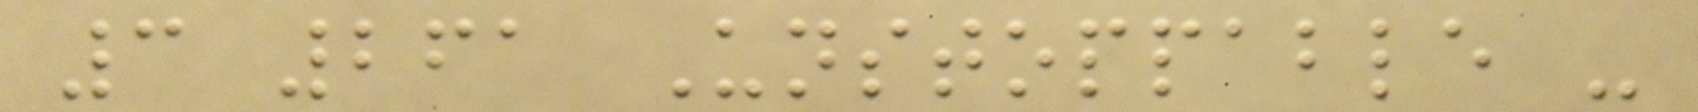3 261 Unstoppable -
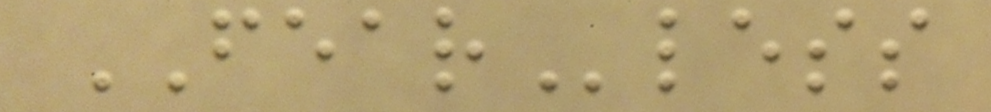FEARless
